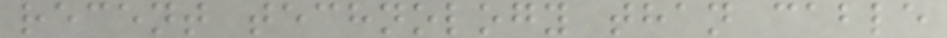recent technology than cable
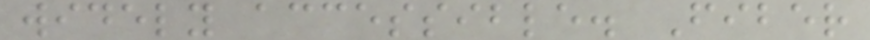widely accessible. Fiber
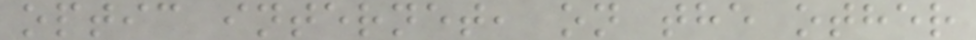optic internet, on the other
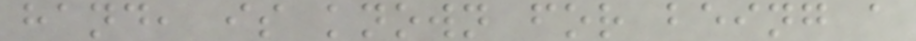hand, is known for being a
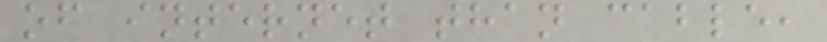of internet than cable,
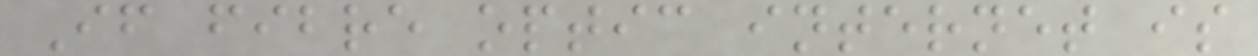If fibre optic internet is
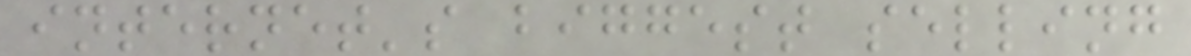internet's biggest selling
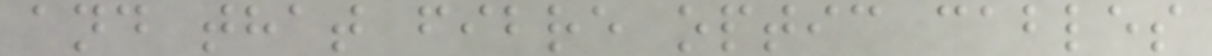and that fibre optic cables
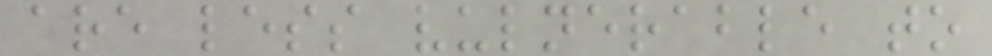are less vulnerable to
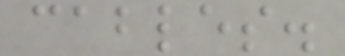cables.
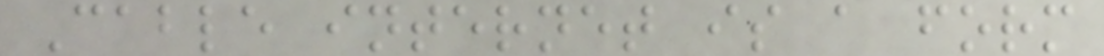Cable internet is a form
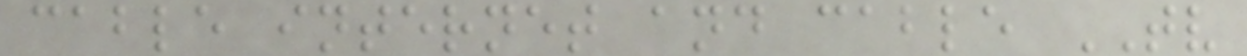cable internet and cable TV
